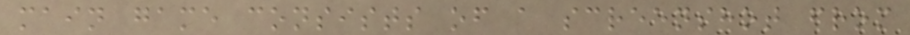main game consists of a screenshot from
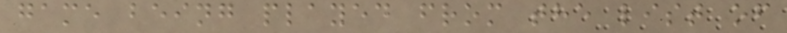game being played from the list of
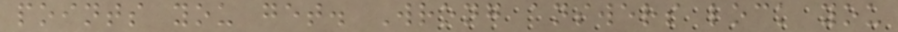points you get. Wrong answers lock you
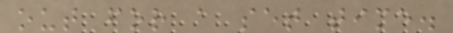out for a set time.
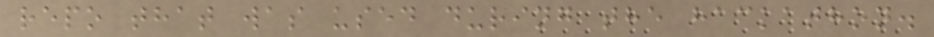repo that was used during the hackathon.
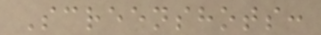Screenshots:
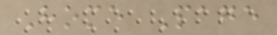Home Page
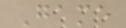Game
